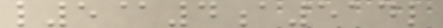l5@4a514l
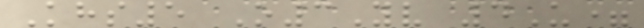Khs5 O3Yv 4U=
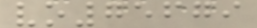vo75679
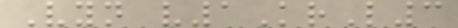Vyn v1KrL3
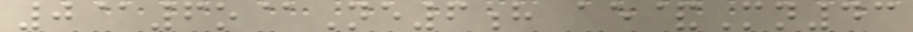0@6o@Ne6h ae&Mn43
